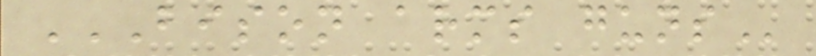BISON ARMS GUNS
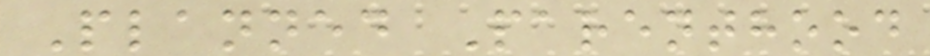Planned Parenthood
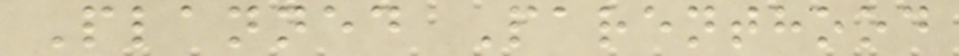Planned Parenthood
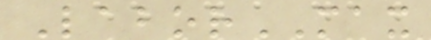LaborMAX
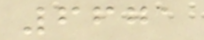6671
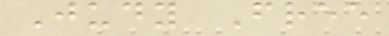Judy Free
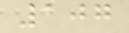107
